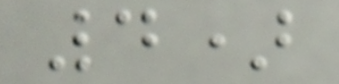4)
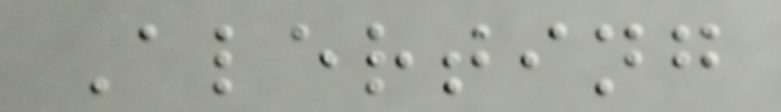Alerting
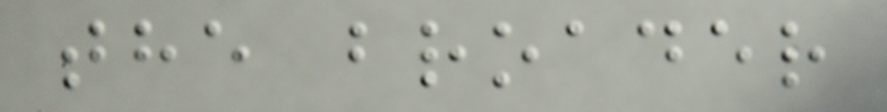the broader
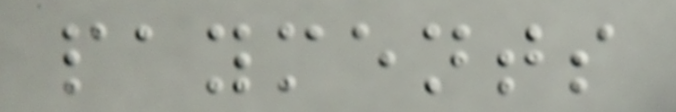payments
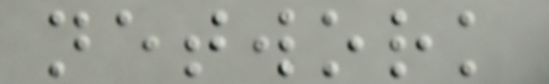network
